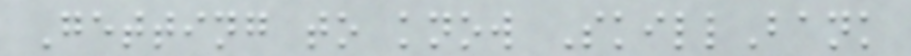Getting to know SkillBank
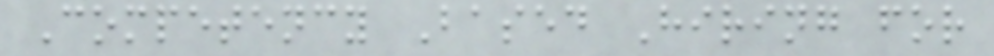Competency Based Hiring for
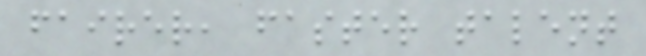fairer, faster talent
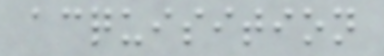acquisition
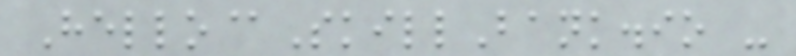Hello@SkillBank.io -
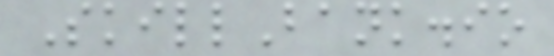SkillBank.io
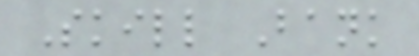Skill Bank
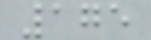175
